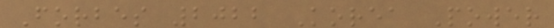Forbes 2022 Korea Power
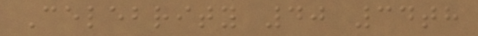Celebrity 40 34th
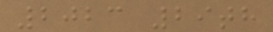2023 29th
